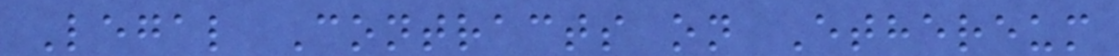Legal Contracts on Ethereum
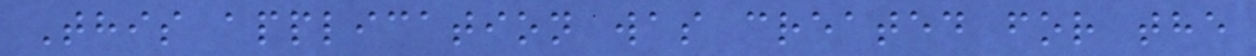This application was created for the
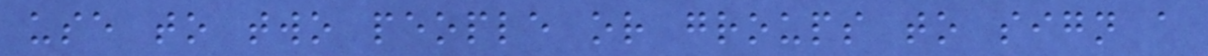use to two people or groups to sign a
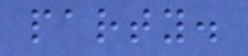party.
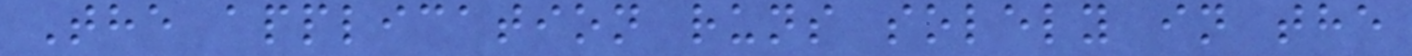The application runs solely in the
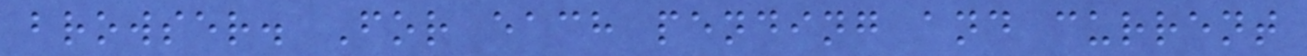browser. For each pending and current
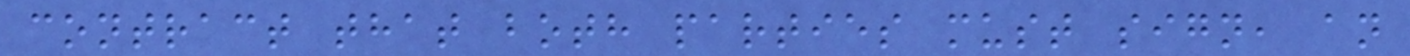contract that both parties must sign, an
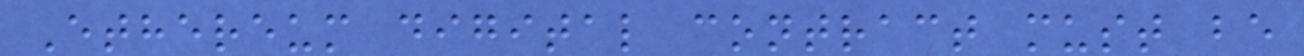Ethereum digital contract must be
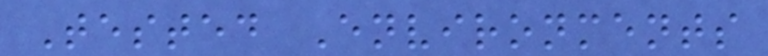Tested Environments
